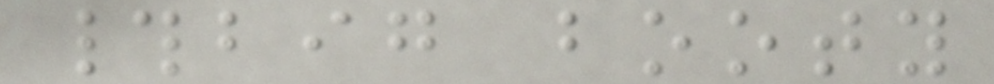#big booty
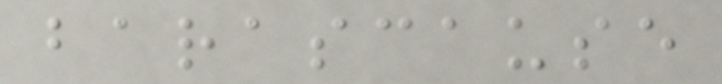barascause
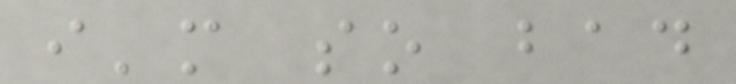i'm so bad
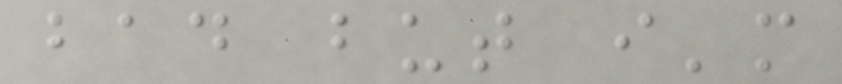bad but i'm
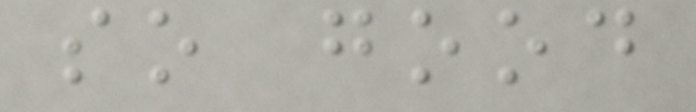so good
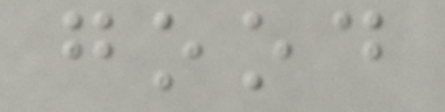good
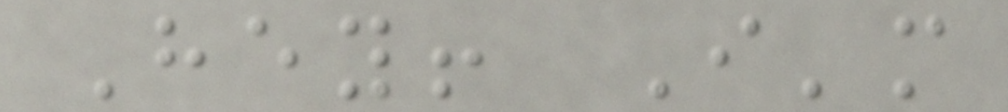Hey! I'm
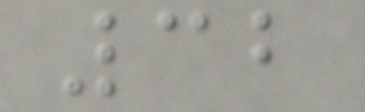32
